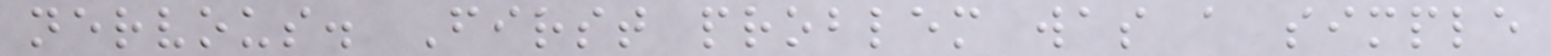nervous. First problem was a simple
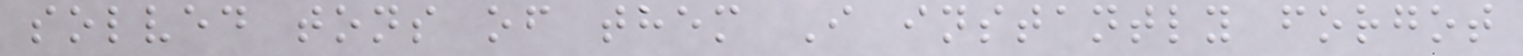solved tons of them I instantly forgot
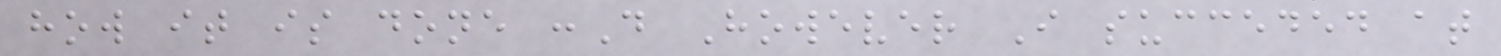how it is done :D However I succeded at
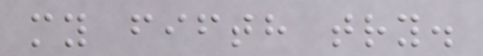my fifth try.
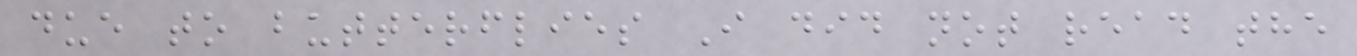due to butterflies I did not read the
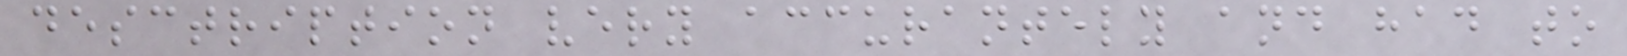desctription very accurantely and had to
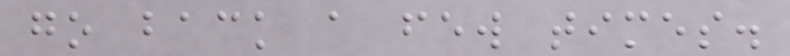go back a few times.
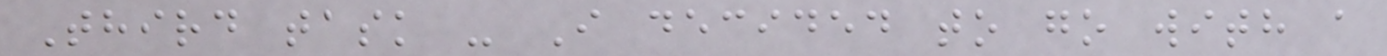Third task - I decided to go with a
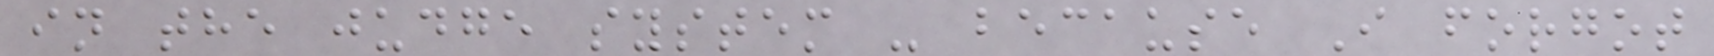in the judge system - because I forgot
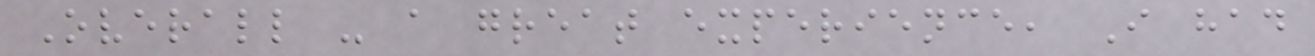Overall - a great experience, I had
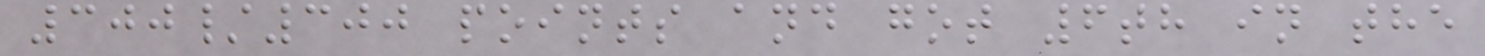300/300 points and got 6th in the
